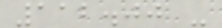112.00 -
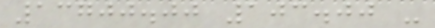13700.00 103.00 -
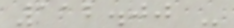112.00 -
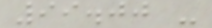99.00 -
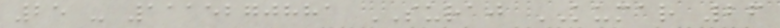25 - 1115270881 SURAJ KUMAR 26
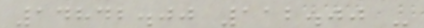14842.00 112.00 -
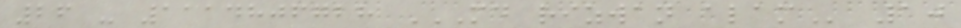26 - 1114806728 MD RIZWAN ALAM 10
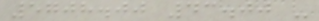5708.00 43.00 -
